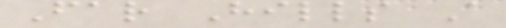Far Hills A
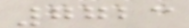7723
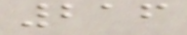216
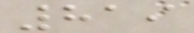819
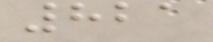821
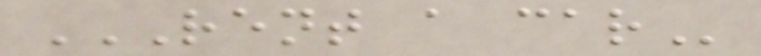RENT A CAR
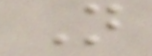N
